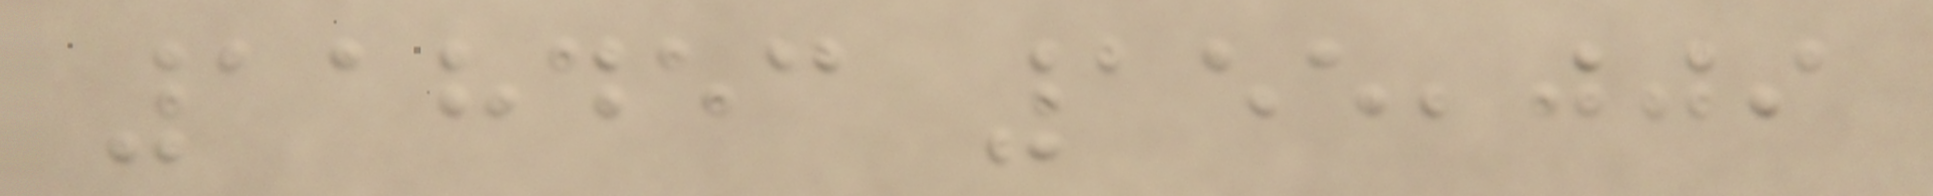118453 155,009
